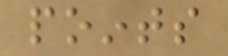points
